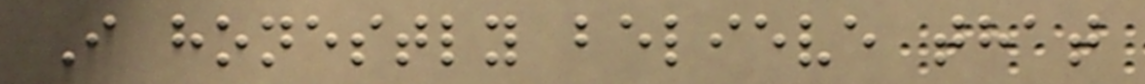I honestly believe that
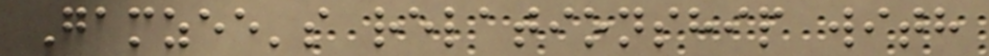Gamzee's relationship with
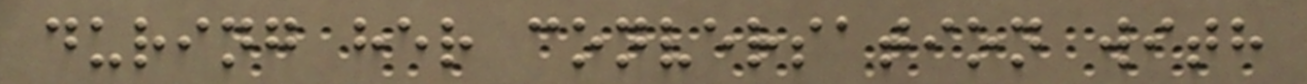during her conversation with
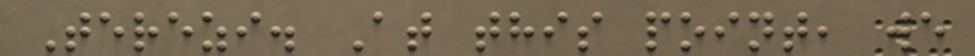Terezi. At this point, we
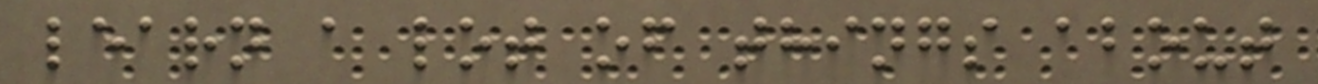learn a lot of things about
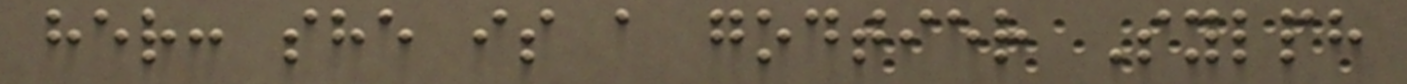her: she is a godtier Sylph
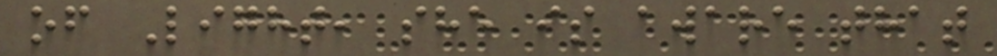of Light, she is aware that
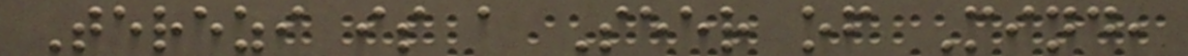Terezi is a Seer of Mind,
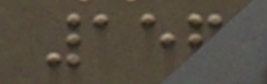156
